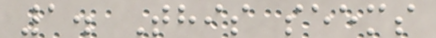1. This seems
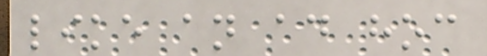like an ad hoc
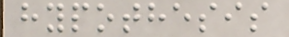hypothesis
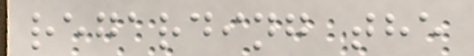regarding the
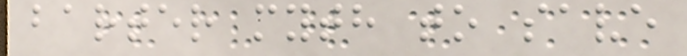barter myth to save
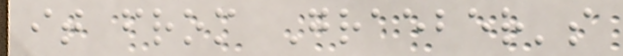it from Graeber's
